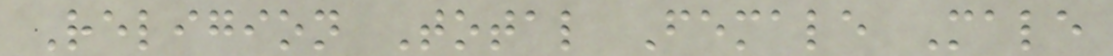Religion Total Female Male
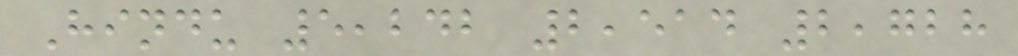Hindu 5,242 2,514 2,728
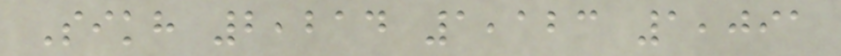Sikh 2,214 1,123 1,091
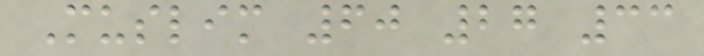Muslim 60 27 33
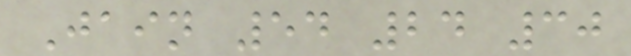Jain 54 24 30
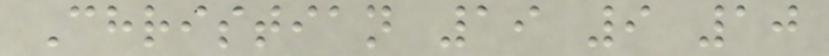Christian 19 9 10
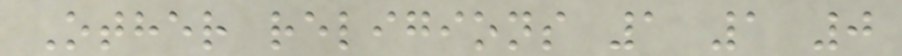Other religions 1 1 0
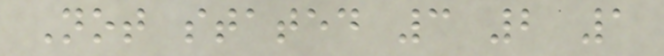Not stated 3 2 1
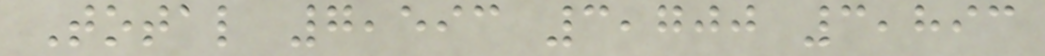Total 7,593 3,700 3,893
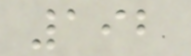192
